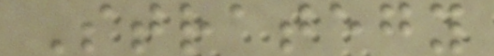Strategy
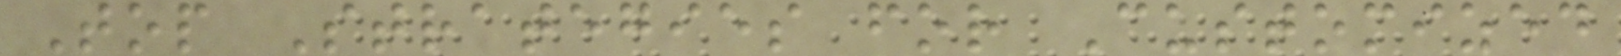Top Strategies for Customized
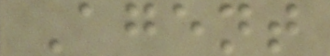Agent
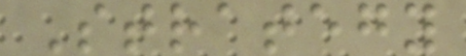Strategy
